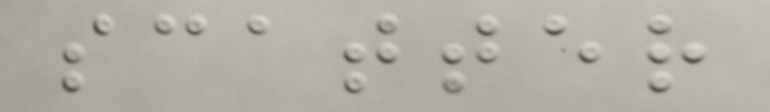scatter
